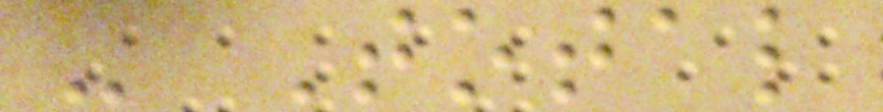- Total
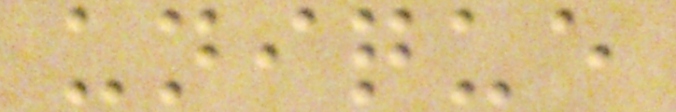unique
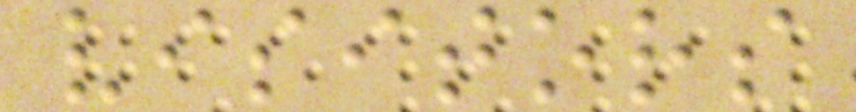visitors
